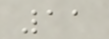11
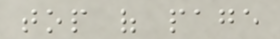top of page
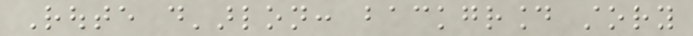Route d'arlon: background story
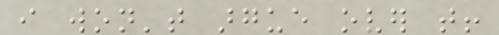i won't argue over that!
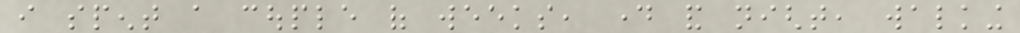i spent a couple of weeks, day and night, walking
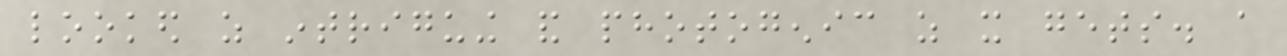looked as intriguing and photogenic as it gets. a
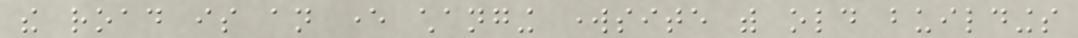the road is an ever changing worksite with old buildings
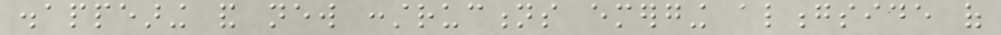disappearing and new constructions emerging alongside of
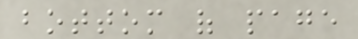bottom of page
